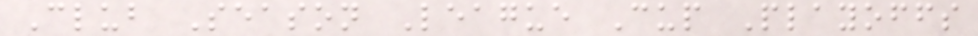Club Season League Cup Playoffs
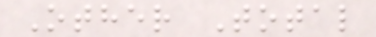Other Total
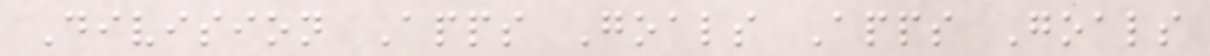Division Apps Goals Apps Goals
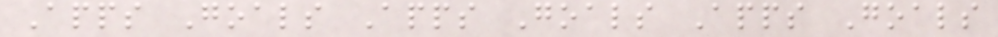Apps Goals Apps Goals Apps Goals
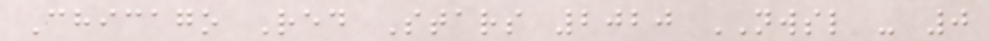Chicago Red Stars 2020 NWSL - 0
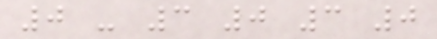0 - 3 0 3 0
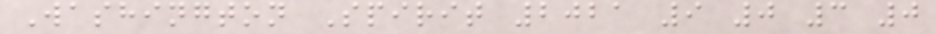Washington Spirit 2021 9 0 3 0
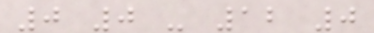0 0 - 12 0
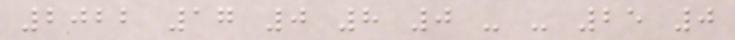2022 17 0 8 0 - - 25 0
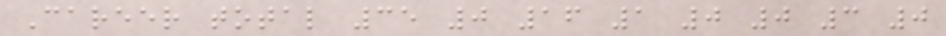Career total 35 0 16 1 0 0 3 0
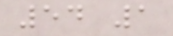54 1
